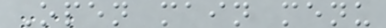Open main menu
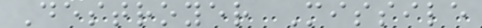Destroyer Missile
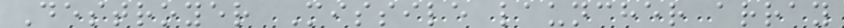Destroyer Missile launcher array
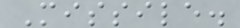Missile.
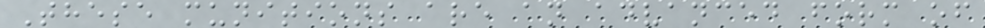These munitions are an advanced form of
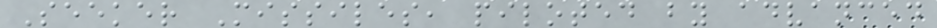Seeker Missiles, piloted by advanced
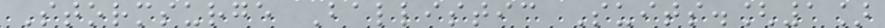Stormsurge Ballistic Suits.[1]
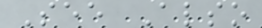See Also
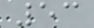53
